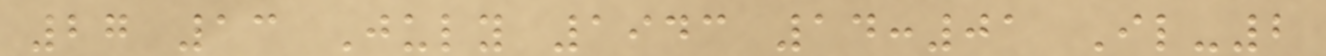27 13 July 1943 14:01 Il-2
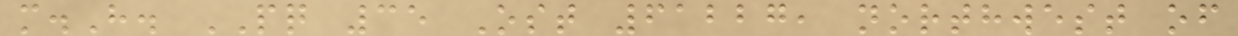m.H. PQ 35 Ost 61227, northwest of
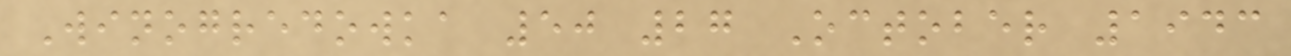Winogredowka 50 27 October 1943
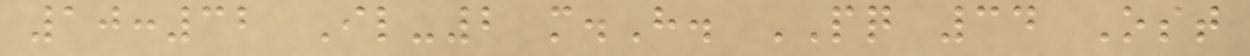10:32 Il-2 m.H. PQ 34 Ost
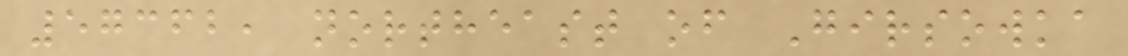57362, northeast of Girsowka
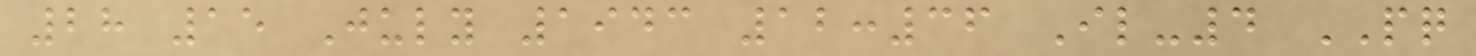28 15 July 1943 12:36 Il-4 PQ
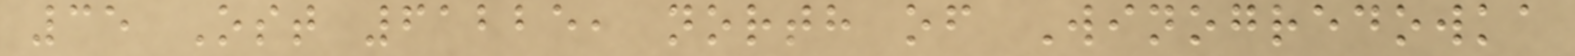35 Ost 61225, north of Winogredowka
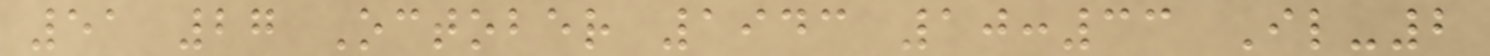51 27 October 1943 10:33 Il-2
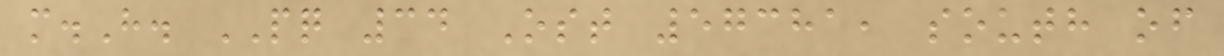m.H. PQ 34 Ost 57381, south of
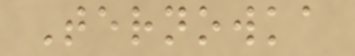Ternowka
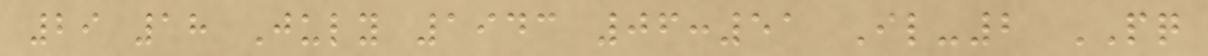29 18 July 1943 06:51 Il-2 PQ
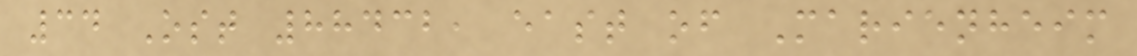34 Ost 88432, east of Marienheim
